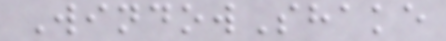WindowShake
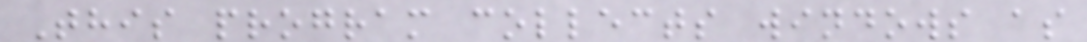This program collects windows as
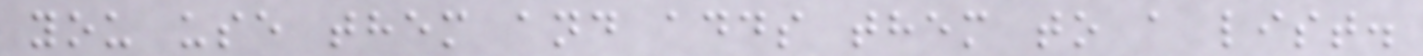you use them and adds them to a list.
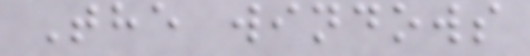The windows
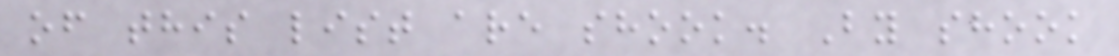of this list are shook. By shook
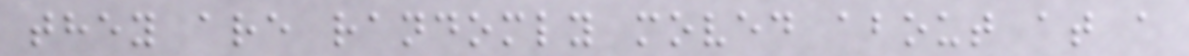they are randomly moved about at a
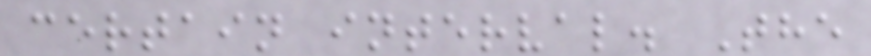certain interval. The
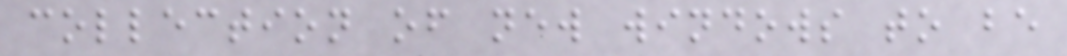collection of new windows to be
